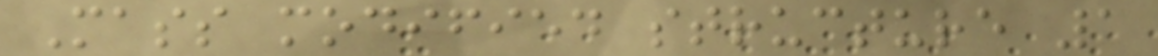Mass modified structure 1
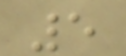5
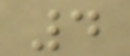4
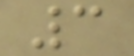3
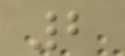2
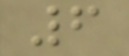6
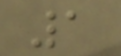1
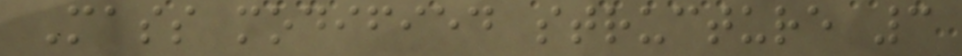Mass modified structure 3
